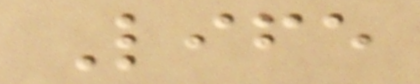Life
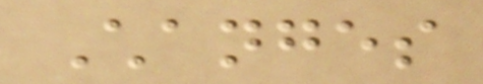Changes
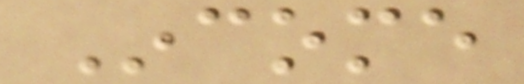Income
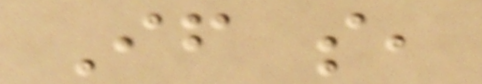If so,
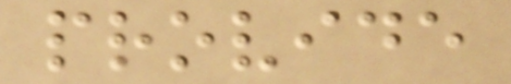provide
